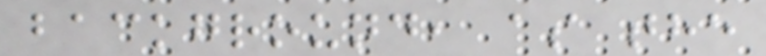background, as the
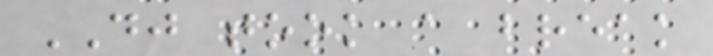DJ took a break
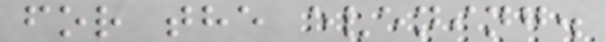for the evening.
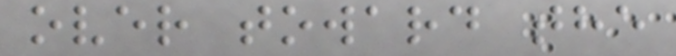over toward the
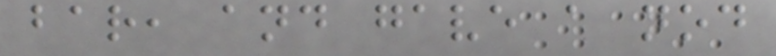bar, and gave a nod
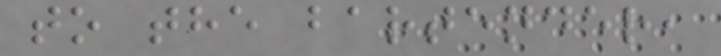to the bartender,
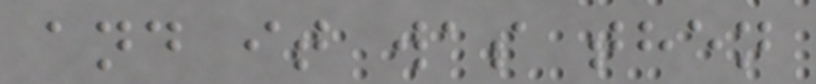and it was then
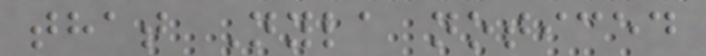that Nyla noticed
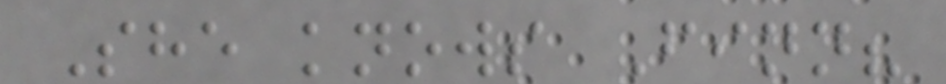She knows Finn?
